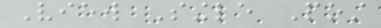View Single Post
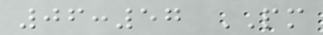06:57 PM
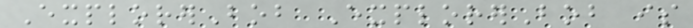ExplorerBob ExplorerBob is
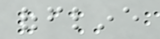offline
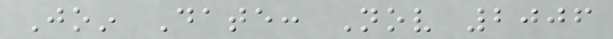Join Date: Nov 2006
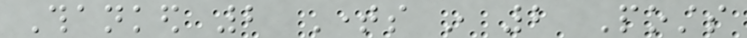Thanked 2 Times in 2 Posts
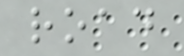road
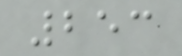253
